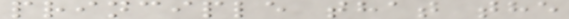principle that the
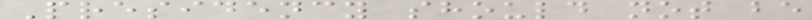Presidency should not be
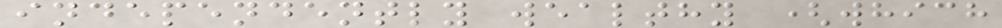independently wealthy (which
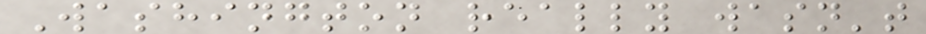Washington really wasn't
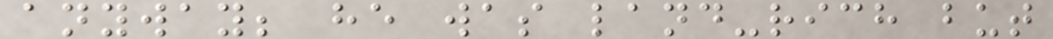anyway; he was land-rich but
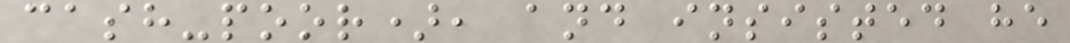cash-poor), and insisted he
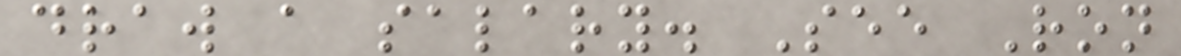draw a salary. See Ron
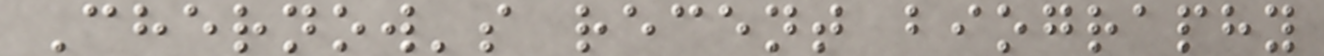Chernow's recent biography
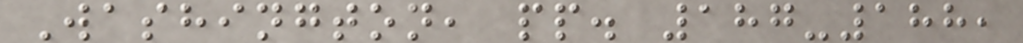Washington, pp. 187-188,
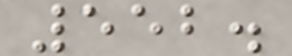552.
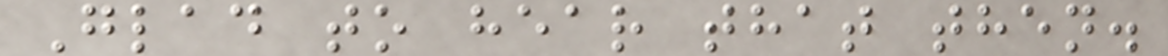Glad to hear that then.
